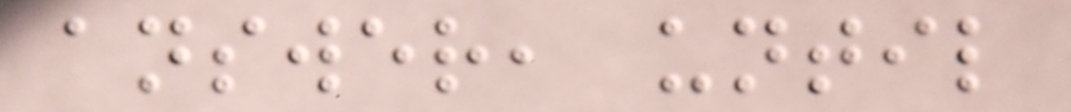answer, until
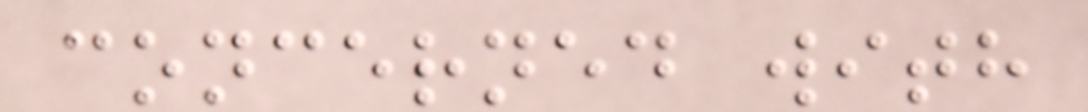concerned with
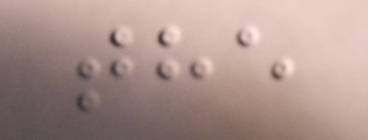the
